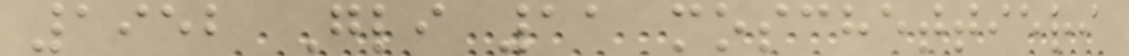1952 Gli 11 moschettieri
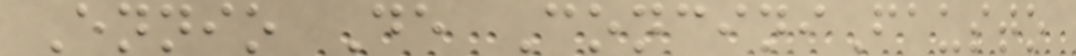Ennio De ConciniFausto
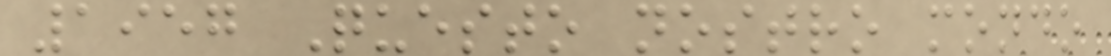1957 Questo nostro mondo
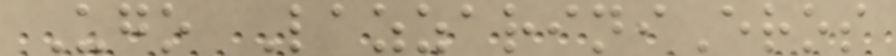Ugo LazzariniEros
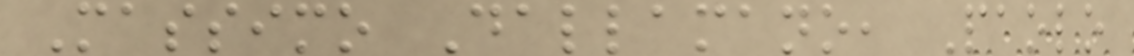Massimo Dallamano, Paolo
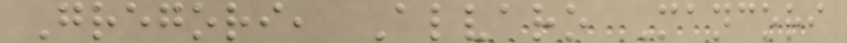Gregori, Alvaro Mancori
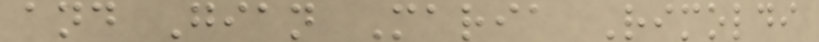and Gian Maria Rimoldi
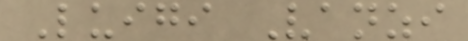Luigi Vanzi
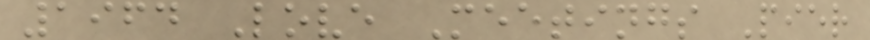1964 Love Meetings Pier
